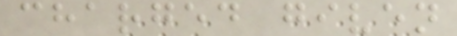charged given
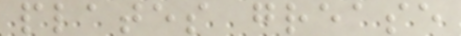plates grease
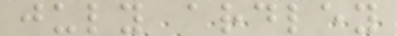july ardley
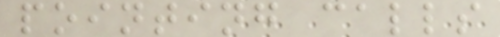pointing calls
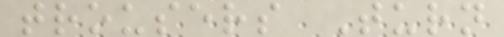trousers Turn
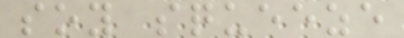soy squeeze
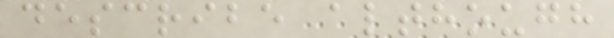describe although
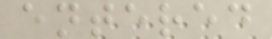entered
